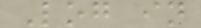Log in
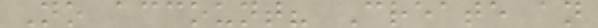No account? Create an
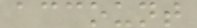account
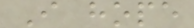I hope
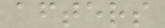afters
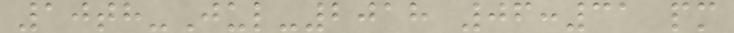10th-Jul-2018 06:31 pm
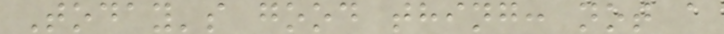Today's good thing: not a
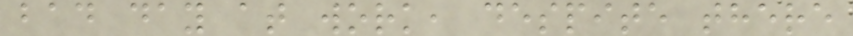bad day at work, despite there
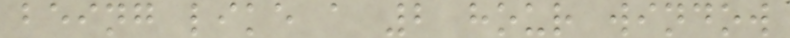being like a 2 hour window
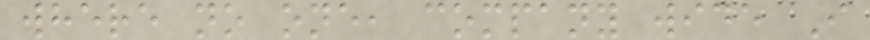where no one, company wide I
